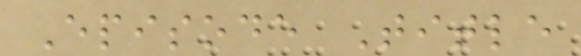Episode Title
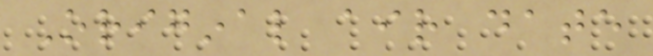Original air date
